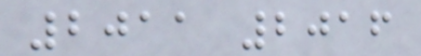2011 2016
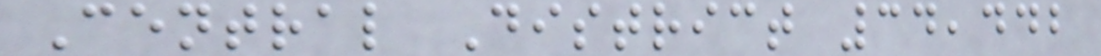Central District 34,442
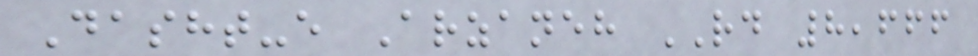Dasht-e Arzaneh RD 8,666
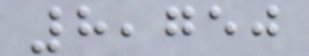8,750
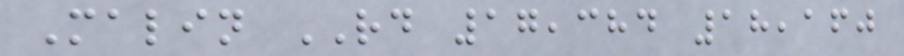Malin RD 17,384 18,160
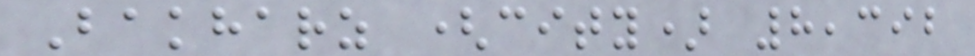Bakharz (city) 8,392
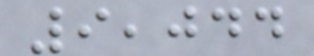9,044
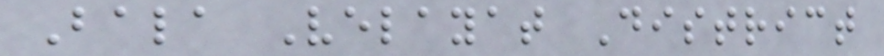Bala Velayat District
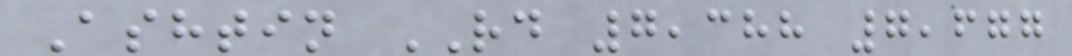Ashtin RD 7,388 7,677
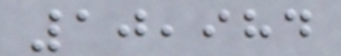10,984
